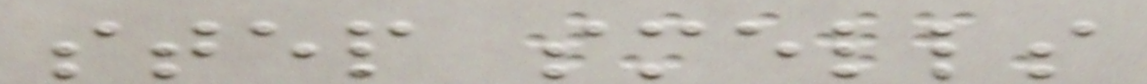step smells
